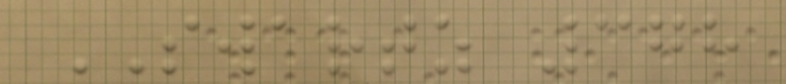SWARTZ 378
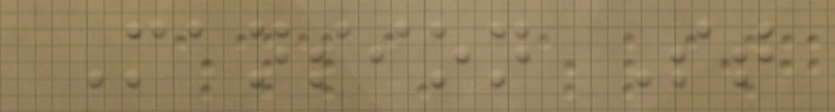Mansion St
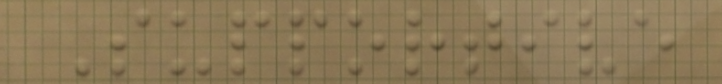Supportive
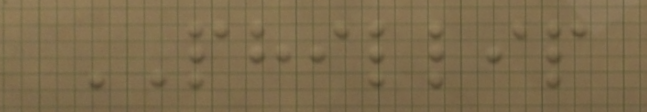PHILLIP
